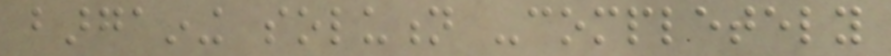bargaining solution -completely
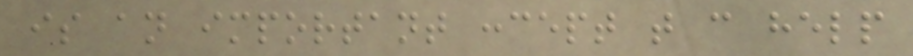is an important concept that can help
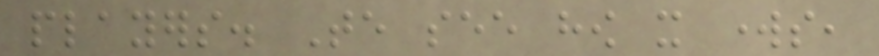players. Te see how it works,
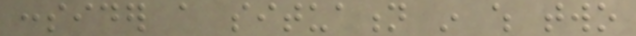consider a situation in which two
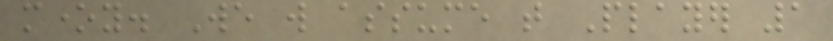money. We will assume that Player 1
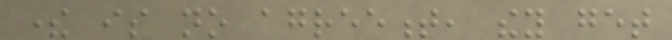there is no agreement, they get
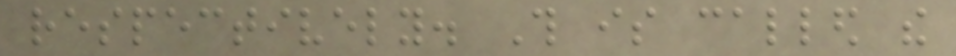respectively. This is called the
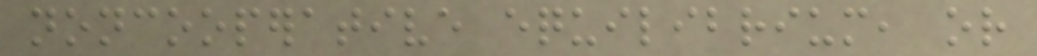noncooperative equilibrium, or
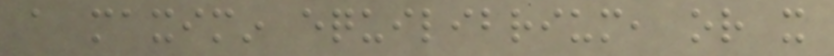a maximin equilibrium, or it
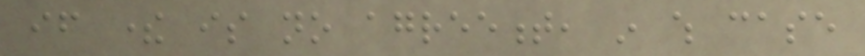if there is no agreement, in which case
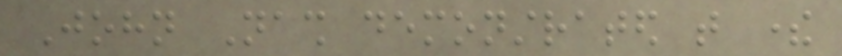John Nash demonstrated that there
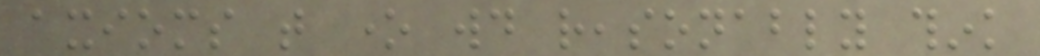axioms that one would reasonably think
